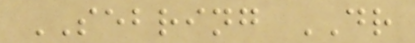SEBRING DR
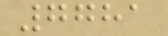7781
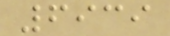6939
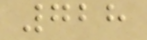728
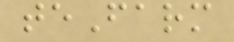teFarm
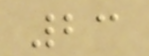23
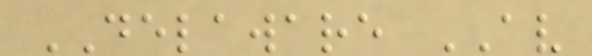DELAWARE AV
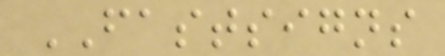FASTSIGNS
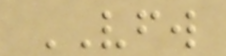VFW
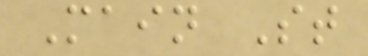Main St
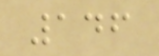146
